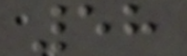58
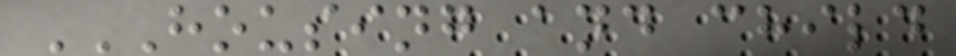HOUSING AND CHILD
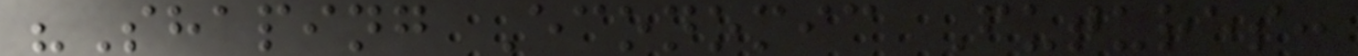"Shaping Economic Futures:
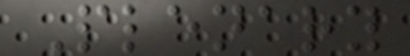Plenary
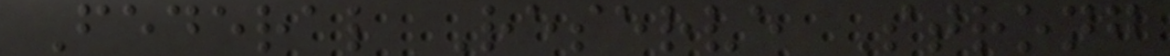Federal Reserve Strong
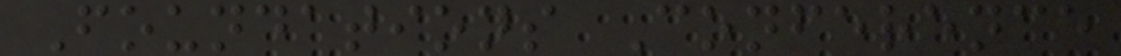Foundations Conference
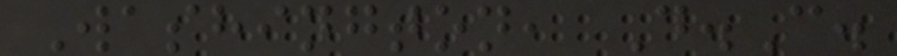Washington, D.C.
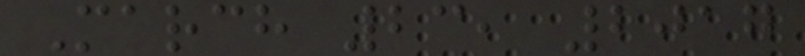March 23, 2017
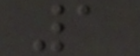1
